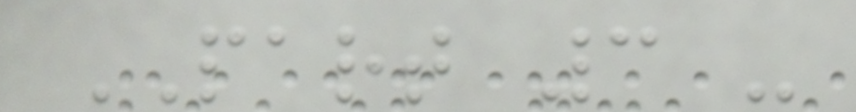PART 3 -
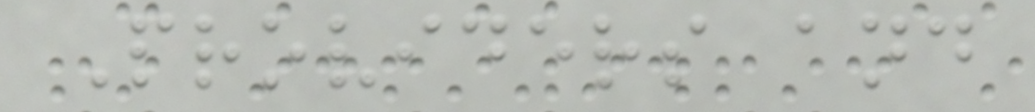Providers and
